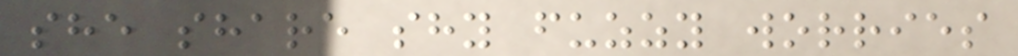she share shy fuzzy worries
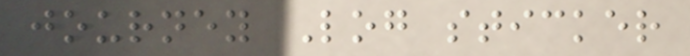journey Log sticker
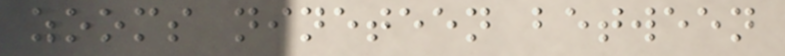zooms nineteen between
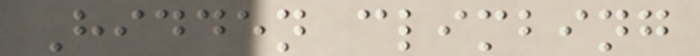Hidden climbing
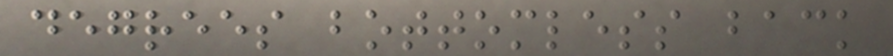degrees bottomless back
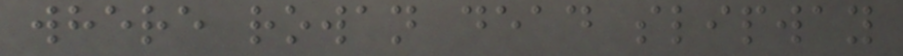where rowan dead slipway
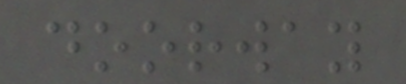doorway
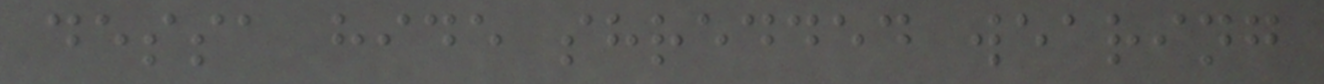dessa hide shredded wearing
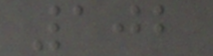102
